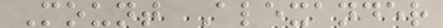Mount Alexander
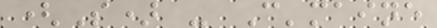(S) - C'maine
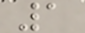1
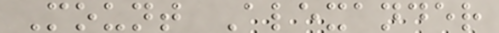Mount Alexander
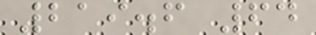219.6 64
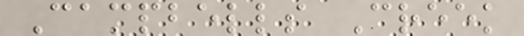Campbells Creek
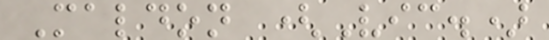Maldon (Vic.)
